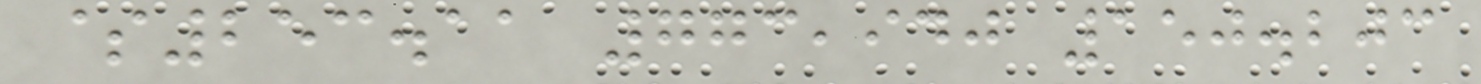$253.11 773,940 150.203
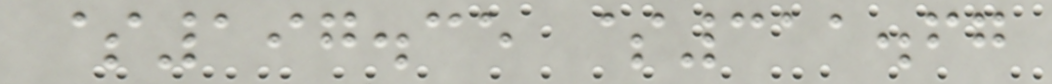$197.35 $311.67
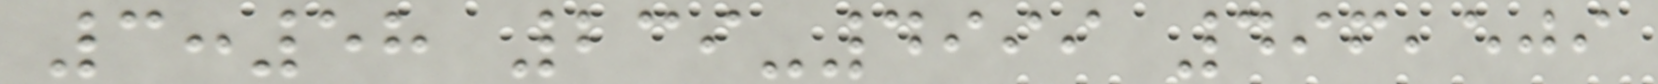3:58 239-4999 496,509
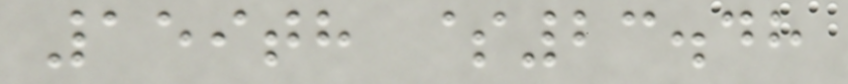159th $23.48
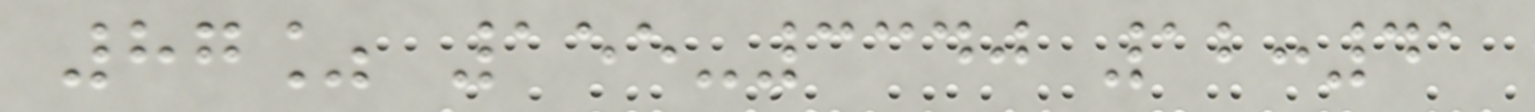87% 155-3340 12:41
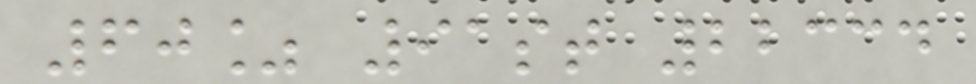60% 91st 22334
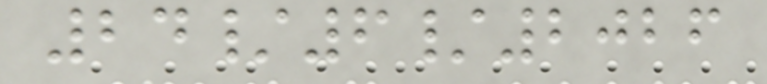24/6/2026
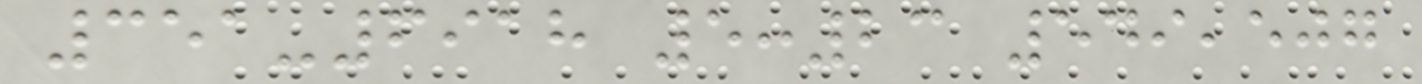351-6918 5:23 549,507
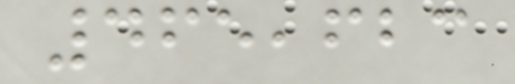465,623
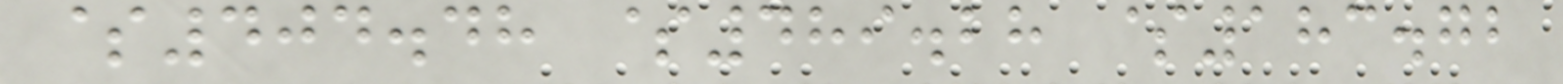$404.48 $489.28 $183.72
